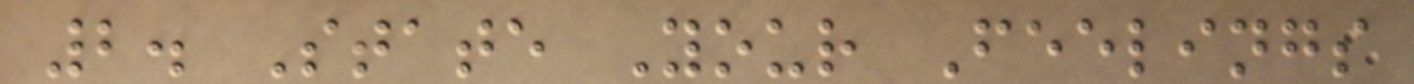2. State Your Feelings
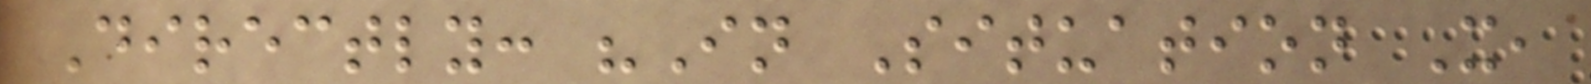Directly: "In Situation X,
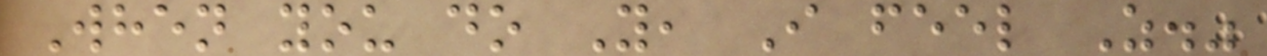When you do Y, I feel Z."
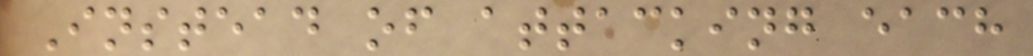Instead of attacking each
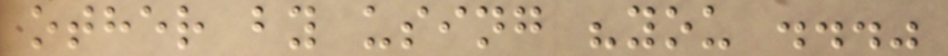other by using "you ..."
